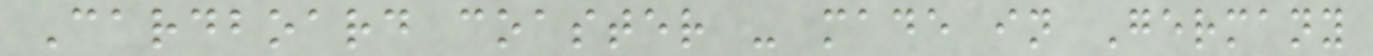Cardboard coaster - made in Germany
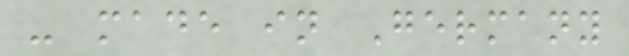- made in Germany
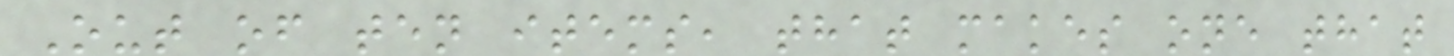Out of ten items, that makes one that
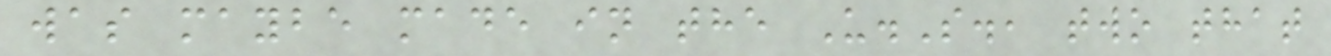was maybe made in the U.S., two that
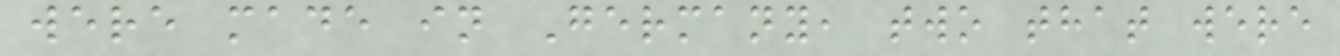were made in Germany, two that were
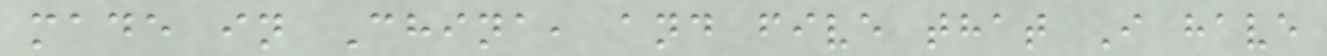made in China, and five that I have
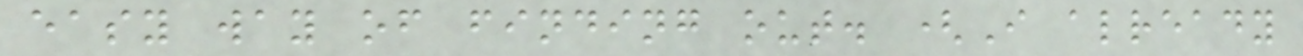easy way of finding out. (I already
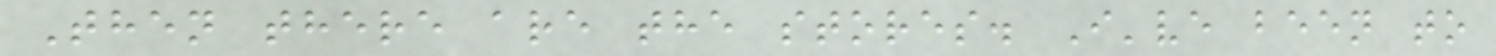Then there are the stores. I've been to
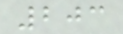203
